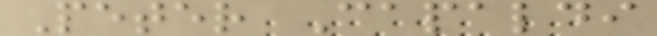Peter Capaldi
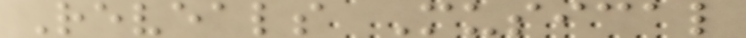Reveals Musical
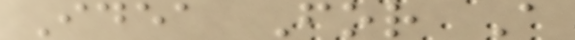Idea For A
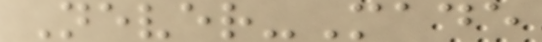Never-Made
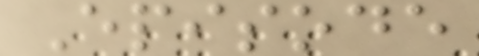Episode
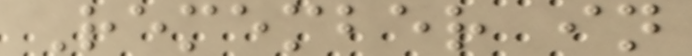Remember in
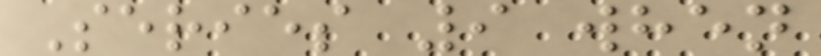Series 9 when
